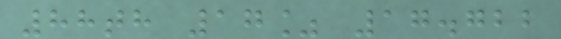88th 17% 17.722
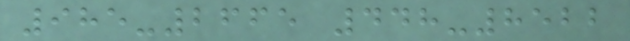985-2665 448-8522
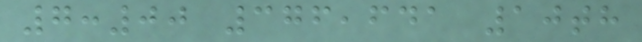7:00 376,641 10th
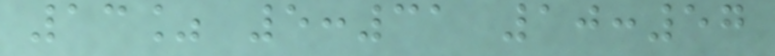13% 5:31 10:57
